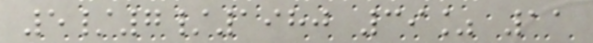5/7/1980 39% 11
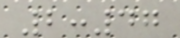2:47
